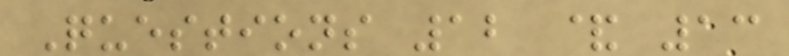Questions 12 & 13
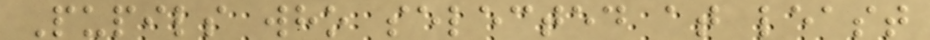Pupils who selected at least
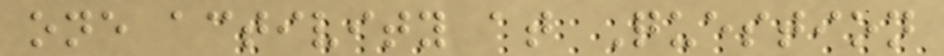one activity at Question
